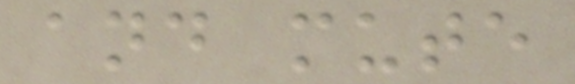and mute
